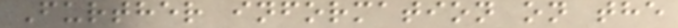Further information on the
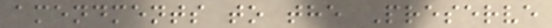amendments to the Preserve
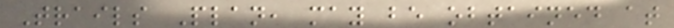Trails Plan, may be obtained at
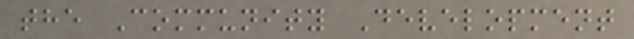the Community Development
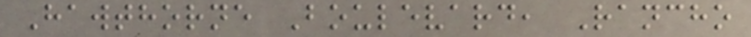Hawthorne Boulevard, Rancho
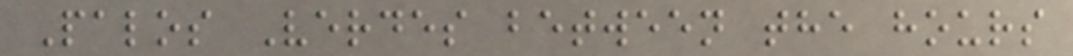Palos Verdes between the hours
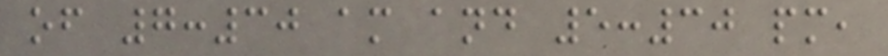of 7:30 am and 5:30 pm,
